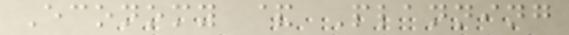Economy & Planning
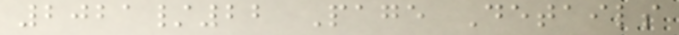2021/22 Page Details
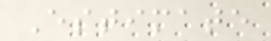Estimate
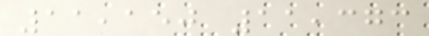11,150 11,373
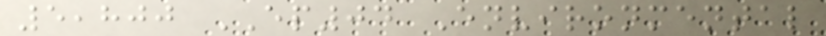5,800 EP04 Environmental
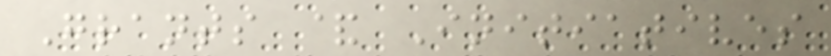Grants & Initiatives
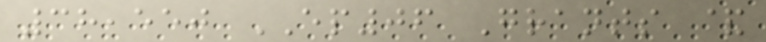38,550 EP06 Grants &
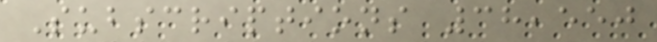Subscriptions 38,550
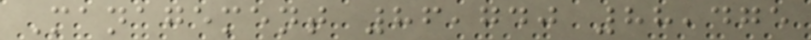Management 86,740 88,475
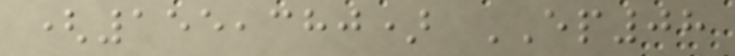(155,380) EP08
